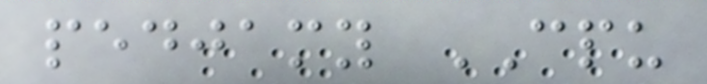pedjamy CPU
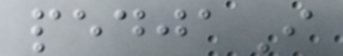pedjaI
